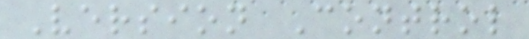Version Control
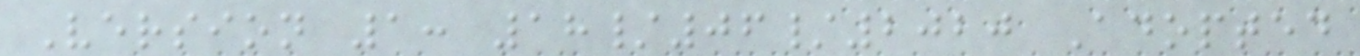Version 1: 18/06/2020 Adopted
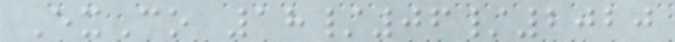ExCo 18/06/2020
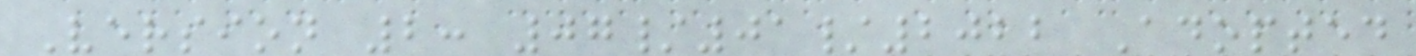Version 2: 07/01/2022 Adopted
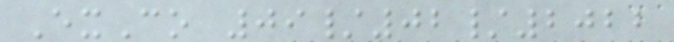ExCo 09/02/2022
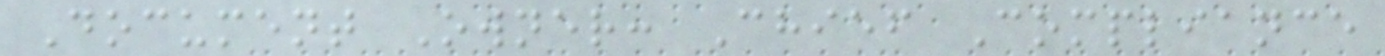Document Owner: Chief Compliance
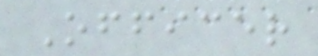Officer
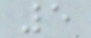5
